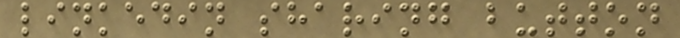linkedin sharing button
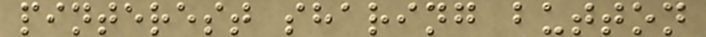pinterest sharing button
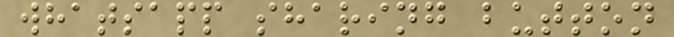whatsapp sharing button
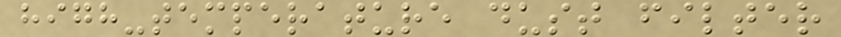high-temperature dust filter
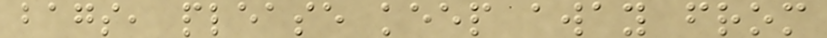bags, please keep away from
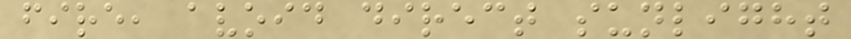fire, avoid direct sunlight
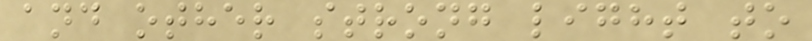and other strong light to
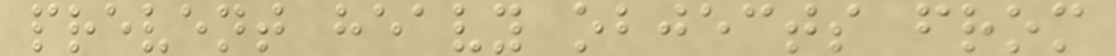prevent heavy objects from
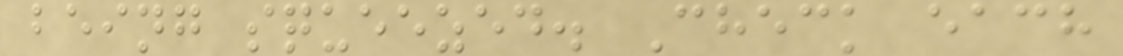being squeezed. Check each
